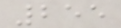255
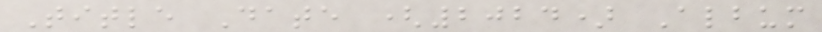Title Date (2024) Album
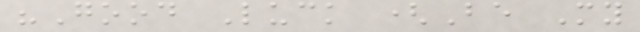"Good Luck (Be My
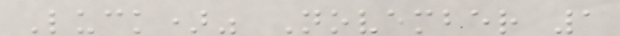Luck)" November 1
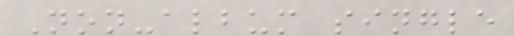Non-album single
